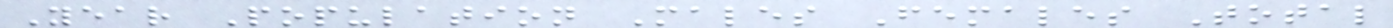Year Population Males Females Total
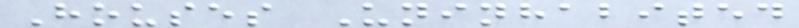Houses Uninhabited
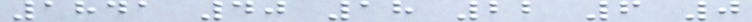1841 40 18 22 6 0
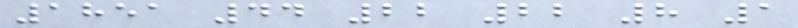1851 44 22 22 8 1
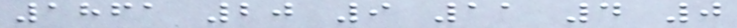1861 20 9 11 4 0
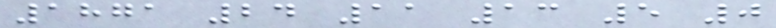1871 24 11 13 5 0
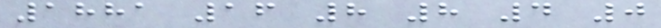1881 16 8 8 4 0
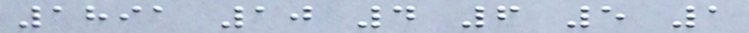1891 10 4 6 5 1
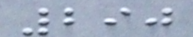290
